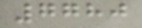7780
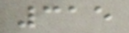315
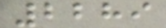2289
